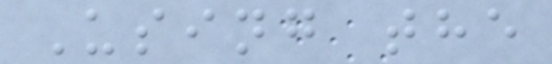Using the
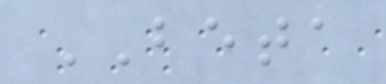BETA
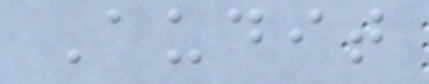Audit
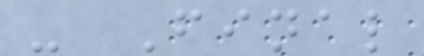- Final
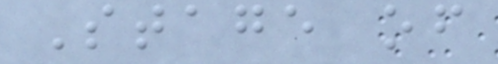Stage of
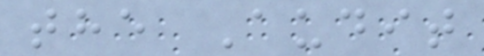the Audit
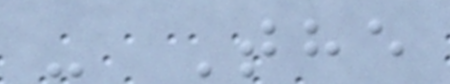- The
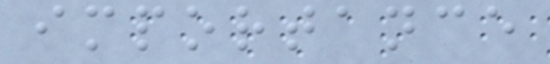importance
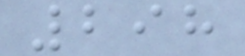298
